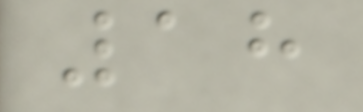18
